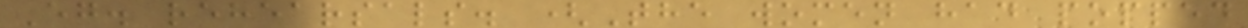Eg. rehearsals. (The women had popped
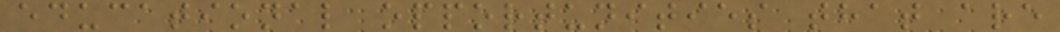educational opportunities that are
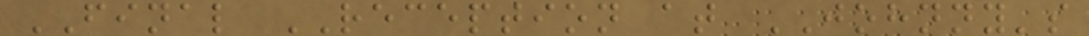FINAL RECEPTION at JOHNNY's
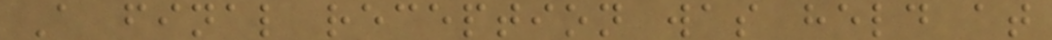A final reception was held at
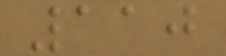110
